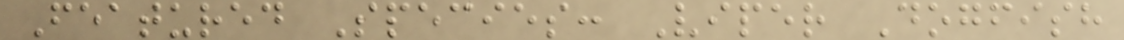Featured Species: Viper Dogfish
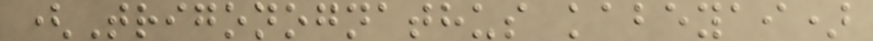(Trigonognathus kabeyai)
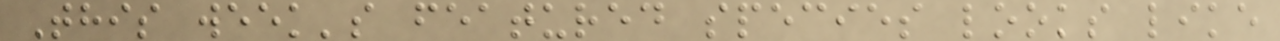This week's featured species looks like
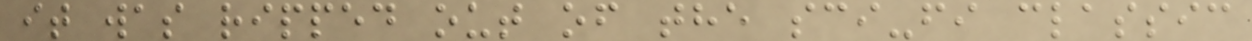it was ripped out of the sci-fi classic
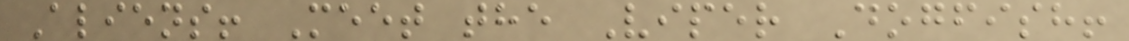Aliens! Meet the Viper Dogfish!
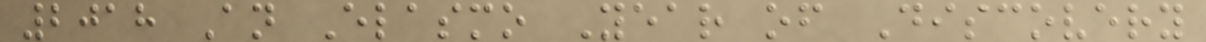2018 An Elasmo Year of Discovery
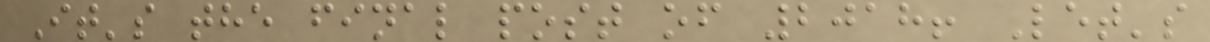It's the final post of 2018! Let's
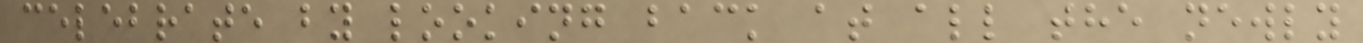celebrate by looking back at all the newly
